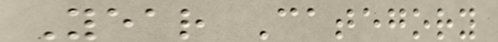Year Category
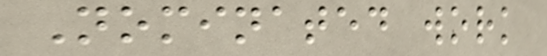Nominated work
